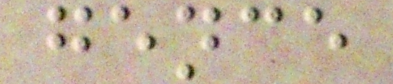gence
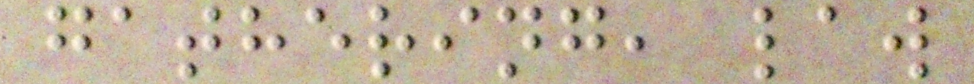gathering, law
